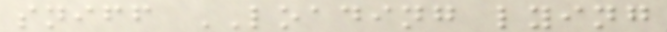sniff LOADING lying
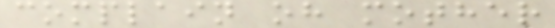complain oh mother
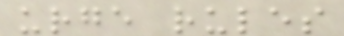urge rules
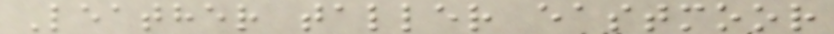Leather taller eastmoor
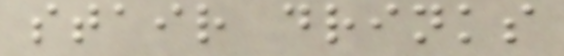stair drinks
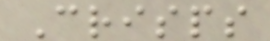Crisps
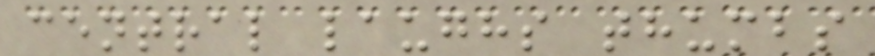central laughs thumbs
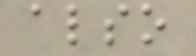also
